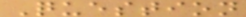Question
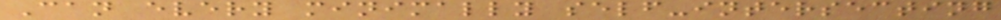Can every minimally self-intersecting
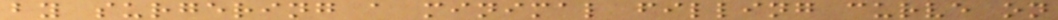by surgering a minimal filling curve on
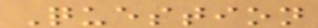Question
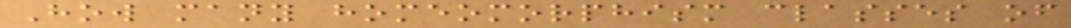How many homeomorphism classes of
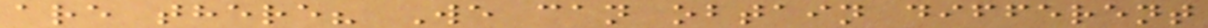are there? We can obtain different
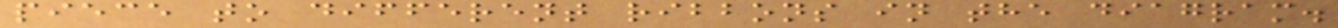piece to different ribbons in the diagram.
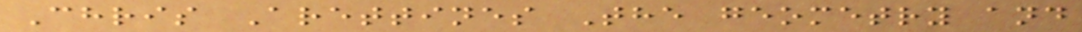Chris Arettines The geometry and
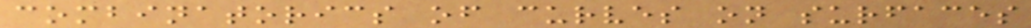combinatorics of curves on surfaces
